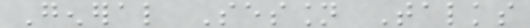General Session Talks
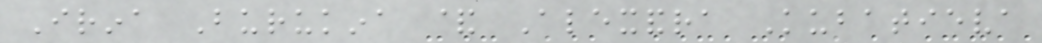Irina Burukina & Alexandra Kubatieva
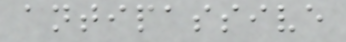antipassive
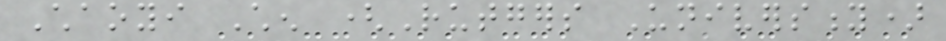Chaoyi Chen (Rutgers University)
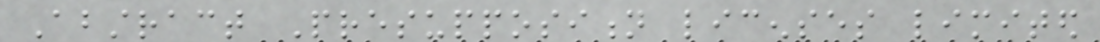Abstract Presupposition licenses limited
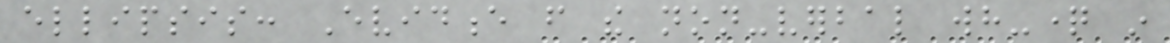ellipsis: Evidence from the non-verbal wh-question in
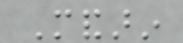Mandarin
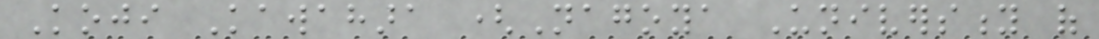Koji Kawahara (Nagoya University of
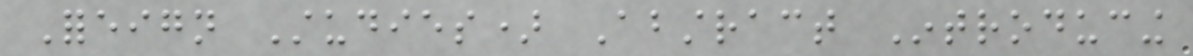Foreign Studies) Abstract Introducing
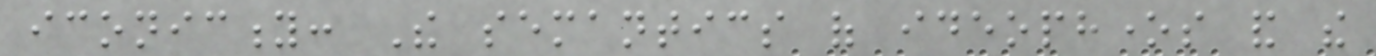iconicity: The semantics of ideophones and the
